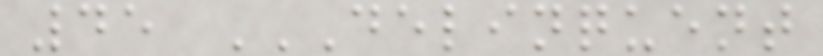45 DELINQUENT
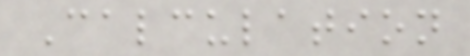Calculation
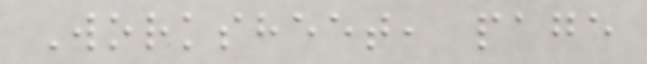Worksheet, page
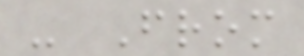- From
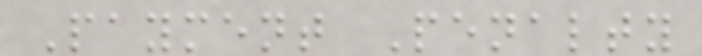Payment Penalty
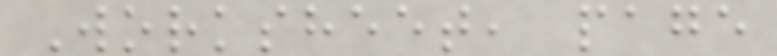Worksheet, page
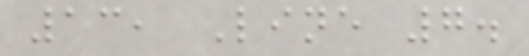13, Line 7.
